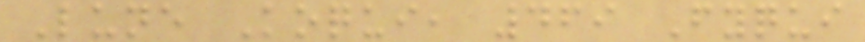Lune Koqui, 469 Fyqui
